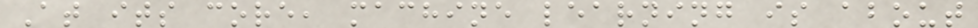At its core, machine learning is about
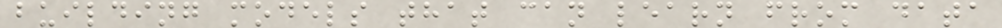building models that can learn from data
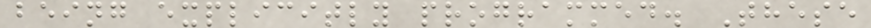being explicitly programmed. These
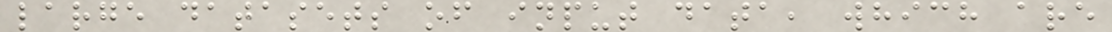large datasets of input data, which are
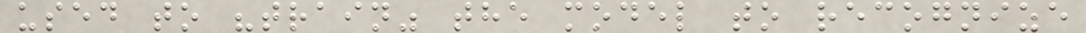used to "train" the model to recognize
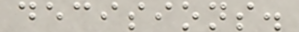decisions.
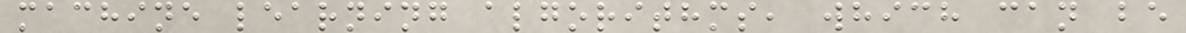machine learning algorithms, which can be
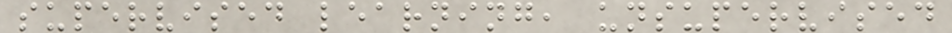supervised learning, unsupervised
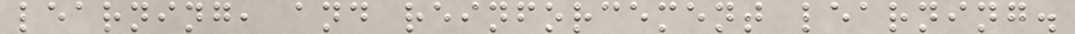learning, and reinforcement learning.
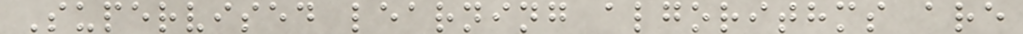Supervised learning algorithms are
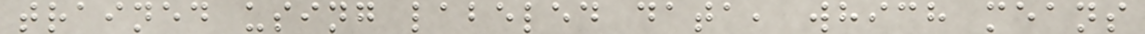trained using labeled data, which means
